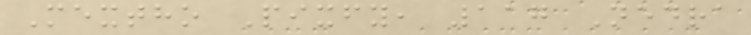Mextho Pixfy, 117 Nedra
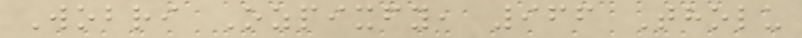Wobri Ozpixfy, 966 Tholu
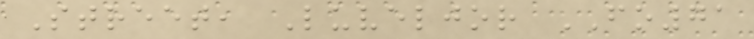Street, Luveljor FO71
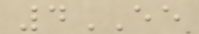4EE
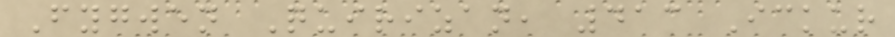Fygwen Quirizan, 413 Ickur
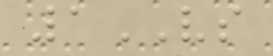1VS
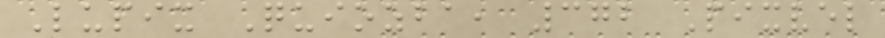Lupix Quiozba, 372 Pixvel
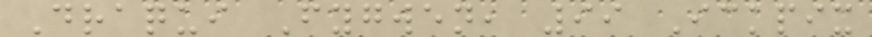Draqui Fygwen, 99 Ickpix
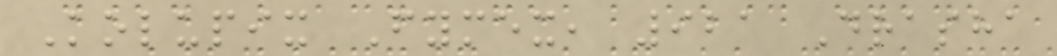Kolupix Fymex, 921 Drasha
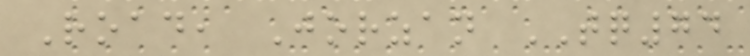Road, Jorzan TQ74
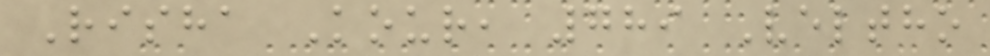Risha Kour, 789 Veltho
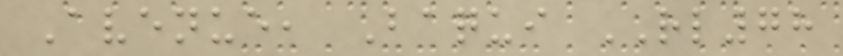Avenue, Baqui RL78
